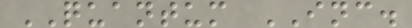QUANTUM INC.
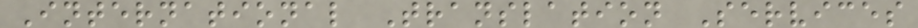International Translation Services
